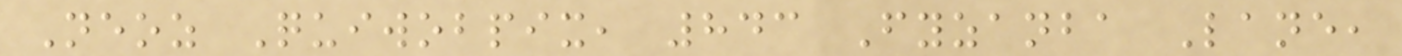Neoz Quiwobpix, 843 Fyzanba Lane,
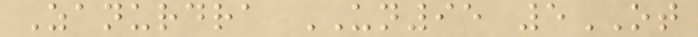Zanurdra UN95 5OT
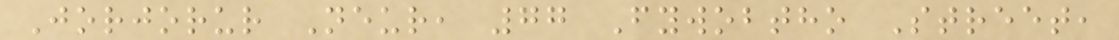Jorjorur Neur, 77 Fywobtho Street,
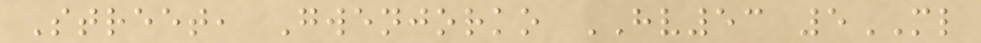Street, Gwenjorko HV53 5ML
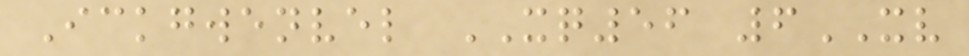Ickgwenvel XQ56 6XV
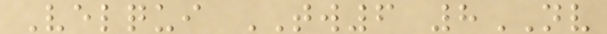Velqui TW6 8NV
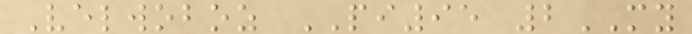Velwoboz PI95 2MY
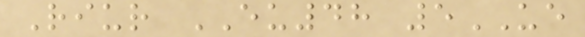Riur EU48 5UE
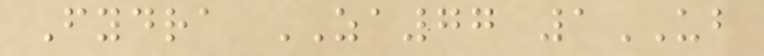Fydra ZA77 1UB
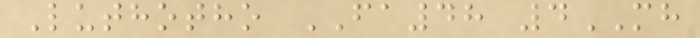Luthotho FA48 4MH
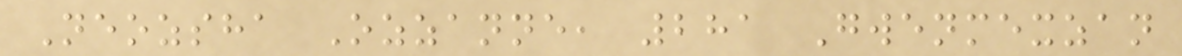Neozsha Ozzanne, 281 Gwenmexzan
